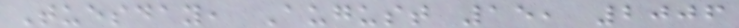Tuesday, August 15, 2006
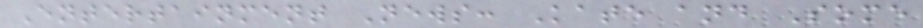Entertainment News: Kate and Some
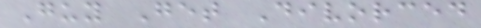Guy Get Divorced
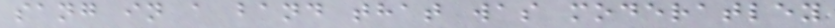sang in a band that was moderatley
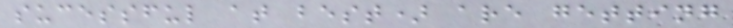sucessful at best) are getting
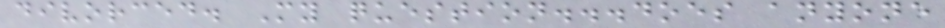divorced. My question...does anyone
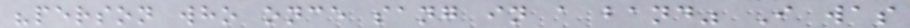"person who once sang in a band" I was
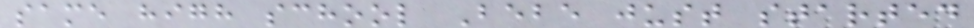same high school Bebe just started
